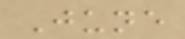June
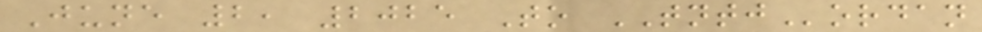June 2, 2025 To TNTJordan
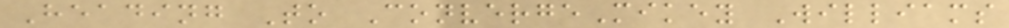Heading To ConvergeMikey Williams
